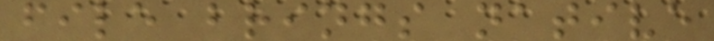file brings native
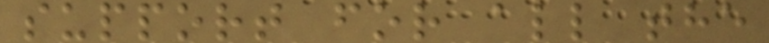support for all the
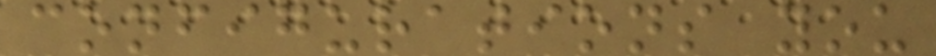configurations you
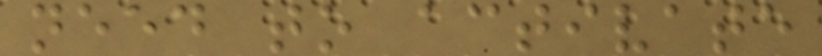need to activate
